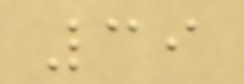39
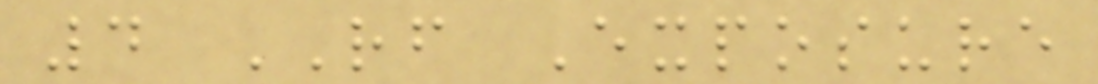4 RF Exposure
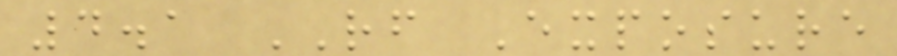4.1 RF Exposure
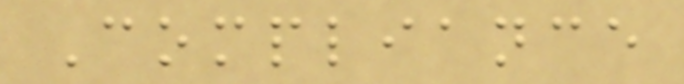Compliance
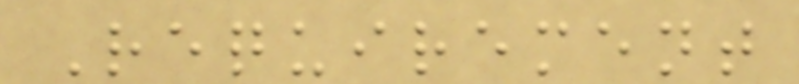Requirement
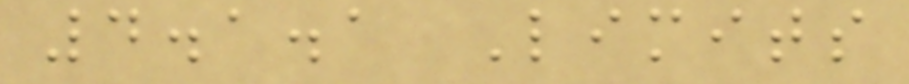4.1.1 Limits
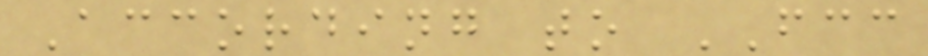According to FCC
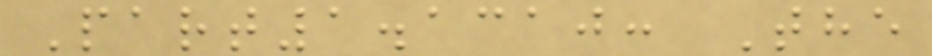Part1.1310: The
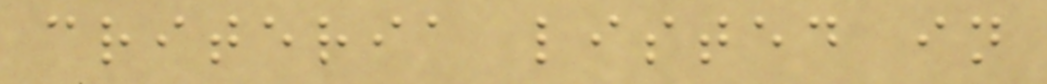criteria listed in
